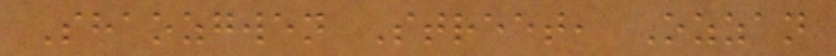Shaozgwen Street, Ozzan
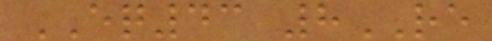EQ43 8RE
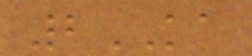2KA
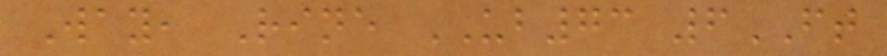Way, Rine UB73 6FT
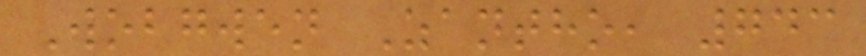Wobgwen Zantho, 743
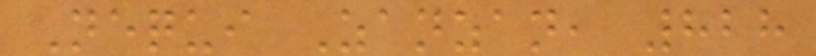Nequi Zanzan, 828
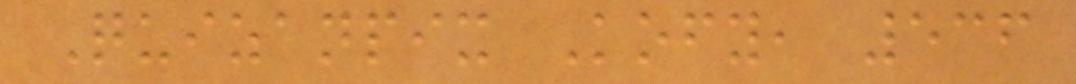Quizanpix Kofy, 536
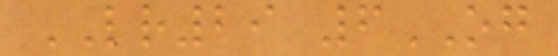LR29 6OG
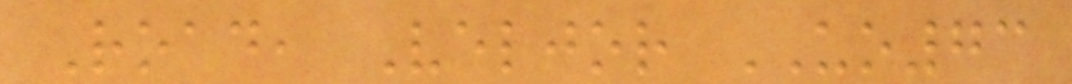Road, Veljor UO73
